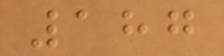187
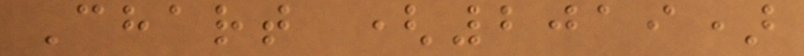Chart (2019)
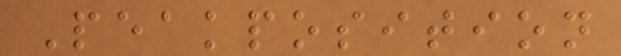Peakposition
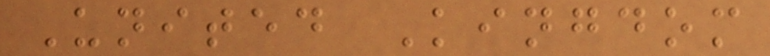United Kingdom
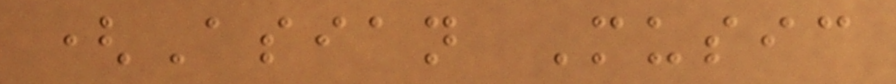(Asian Music
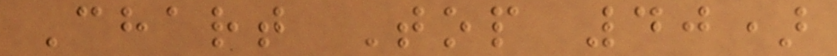Chart Top 40)
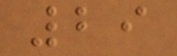29
